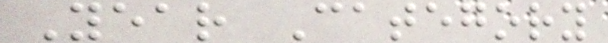Year Category
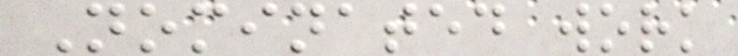Nominated work
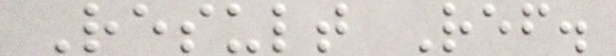Result Ref.
